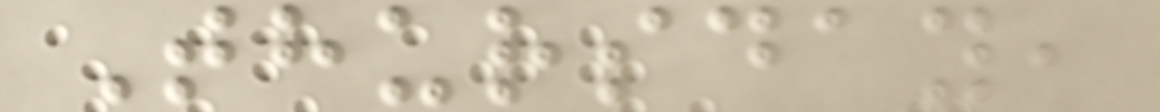Thursday,
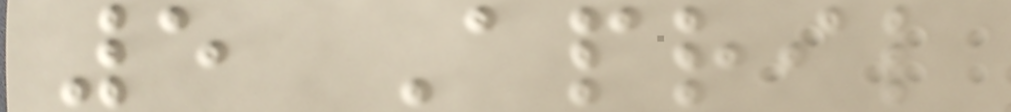5 April
